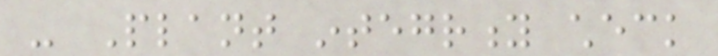- Plant integrity check
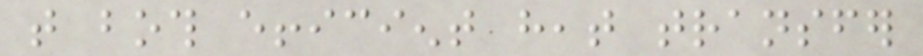that both efficient heat transfer
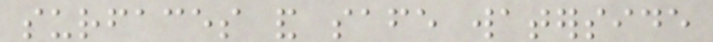surfaces and safe waterside
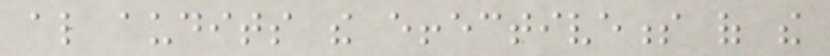also audits the effectiveness of the
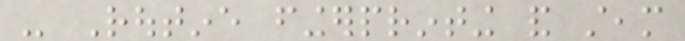- Routine fingerprinting and steam
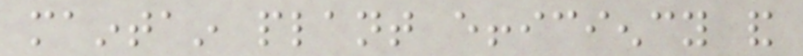maintain plant efficiency and
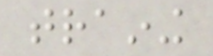training
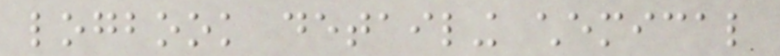logbook detailing chemical
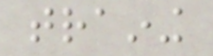training
